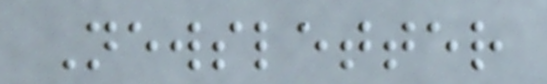Newsletter
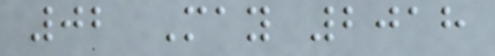02 May 2018
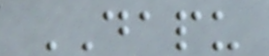DAPU
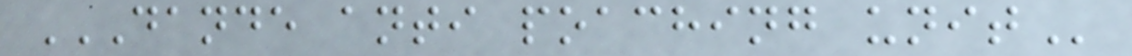DANDE ANTI POACHING UNIT
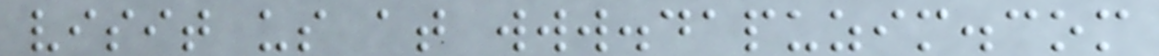visit us at www.dapuzim.com
